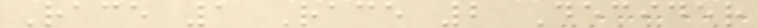Race 1 Race 2 Decider
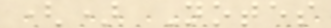() Notes
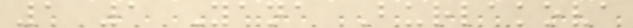1 1 Yana Burlakova
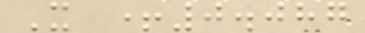X +0.087
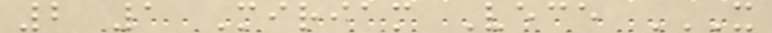2 1 Miriam Vece X
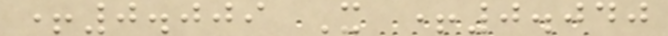+0.009 X +0.040
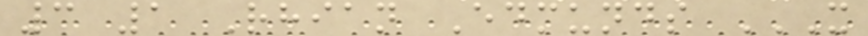3 1 Rhian Edmunds X
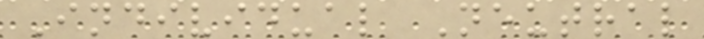Individual Neutral
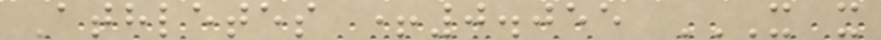Athletes +0.055 X X
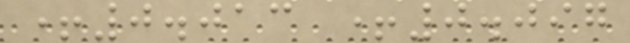+0.013 +0.097
